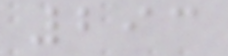293
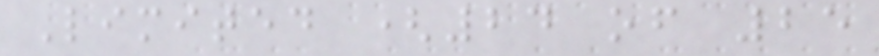Limited (24 of 25
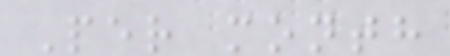Per month
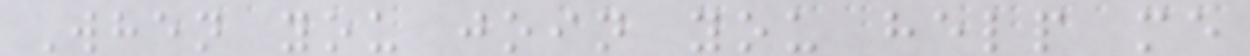When you join you help me
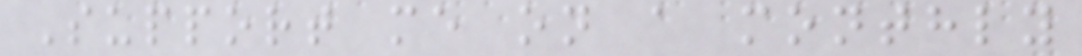Support me on a monthly
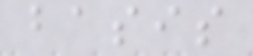basis
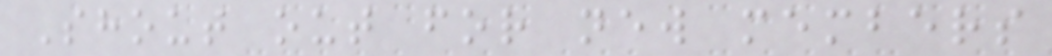Shout out for new members
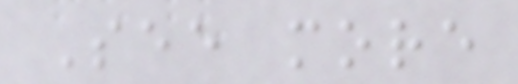See more
